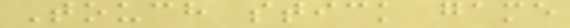Touch stick game
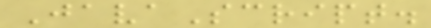JavaScript.
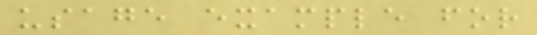usage example for
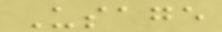Usage
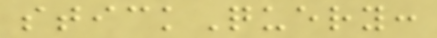stickQuery:
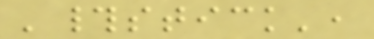'#stick',
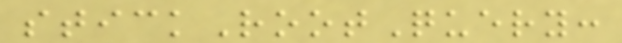stickRootQuery:
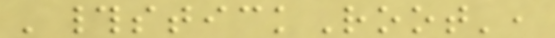'#stickRoot',
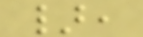},
